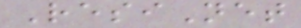ResiNet
